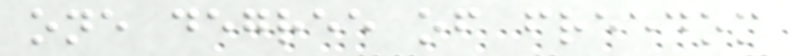one degree of freedom
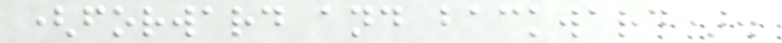(forward and backward).
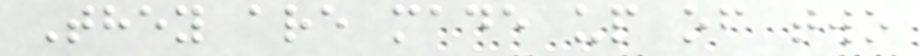They are made up of two
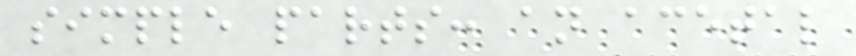simple parts: an acetal
